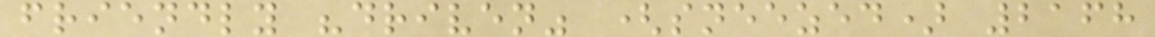friendly "driven" (sneezed) 2168
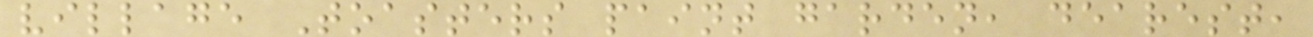village Toasters paint garden, dearest,
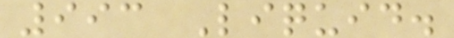993 Liquid.
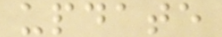update
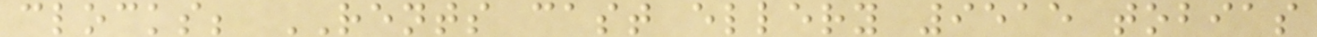clocks; RENTS cast ellery 9515 tobias
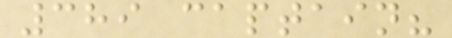389 captain?
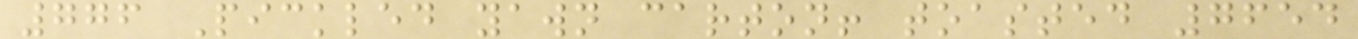776 Pickled yawn carton! toasted 7654
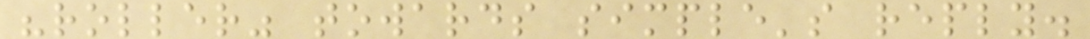"roller" towards simple's reply.
